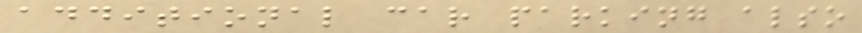additional car parking also
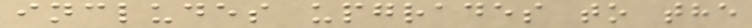includes upgrades to the
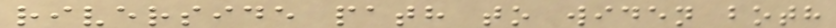riverside path to widen both
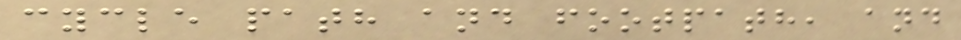cycle path and footpath, and
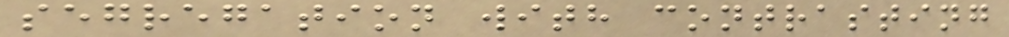segregation with contrasting
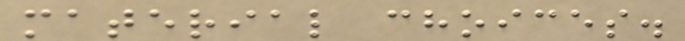material choices.
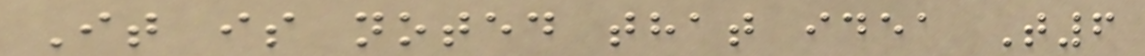It is noted that idea T6
